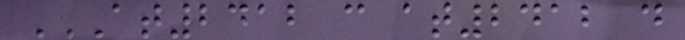AT2412 C AT2412 D
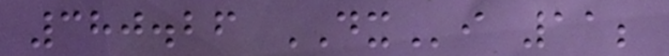380.26 DXi 11;
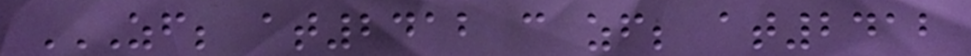ZF; AT2412 C ZF; AT2412
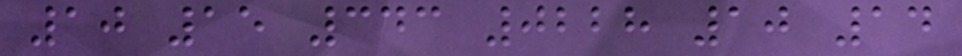10 15 343 0228 10 14
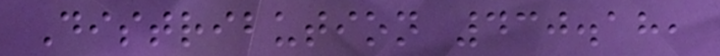Distribution 430.18,
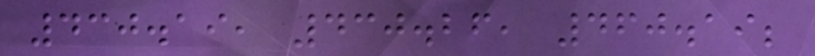430.19, 430.26, 460.19;
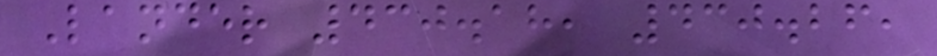Lander 430.18, 430.26,
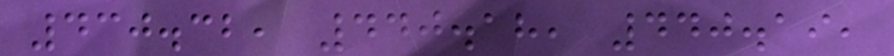430.32, 440.18, 440.19,
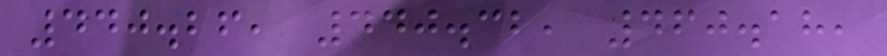440.26, 440.32, 460.18,
